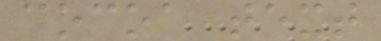cocoa text
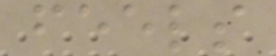feels
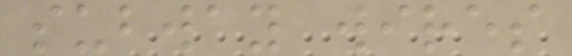subway wires
